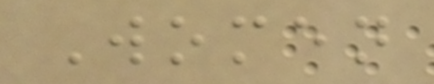Women
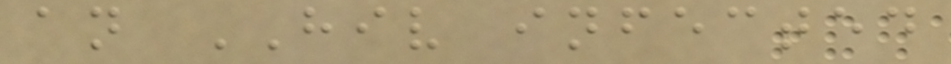an HIV infected
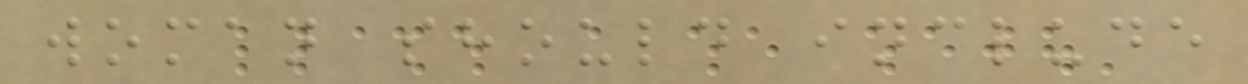woman should include
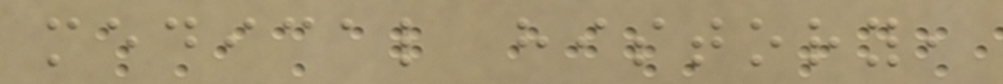medical history,
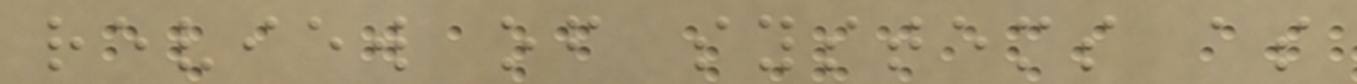review of systems as
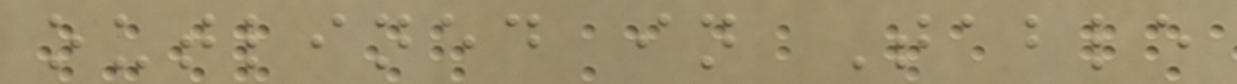outlined in Table
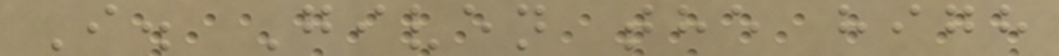I. Given the high
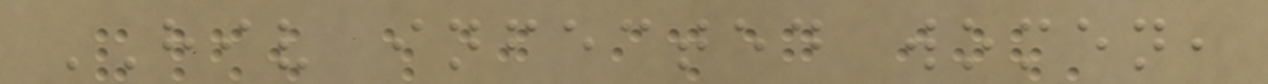HIV infected women,
